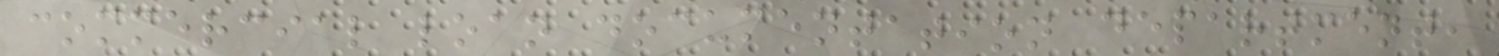commercial loan documentation department,
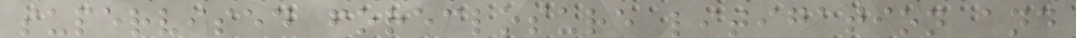supervised foreclosure litigation and
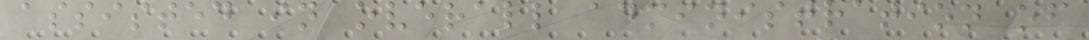assisted in overall administration of
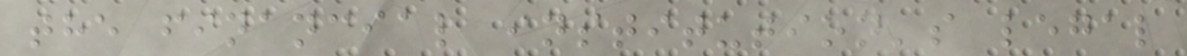the financial institution's legal
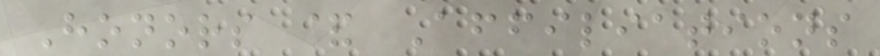Honors & Affiliations
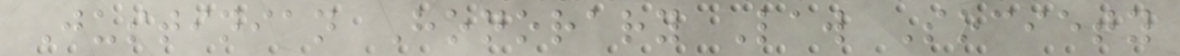Justinian Honorary Law Society
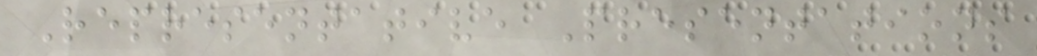Representative Presentations
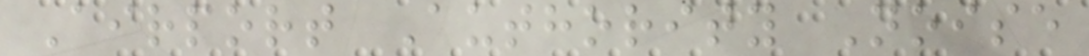Airport Authority Noise
